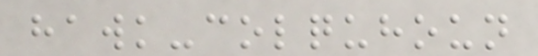hawk-colquhoun
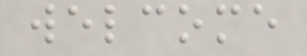welcome
